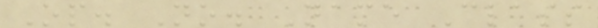Op. No. Name Class
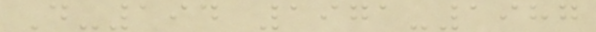D-194 1971-1987
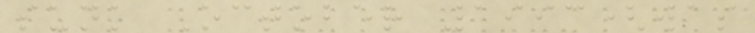sunk October 1993(was
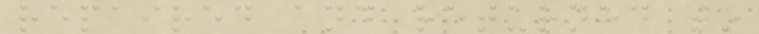repaired and returned to
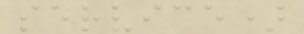service)
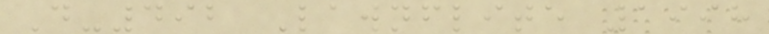D-492 Lawnflite 1998
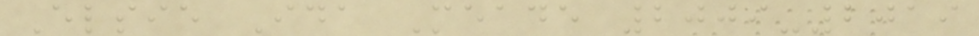Elsie Ida Meade 2009-2019
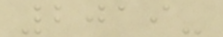2019-
